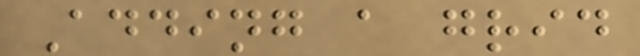Adding a grid
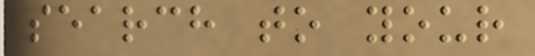search to your
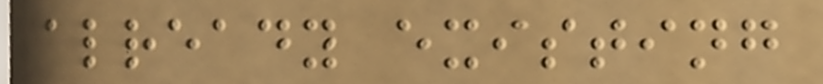already existing
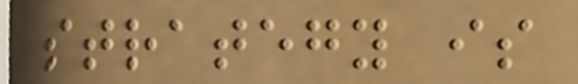strategy is
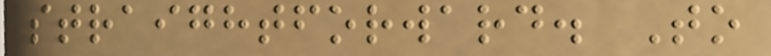straightforward. To
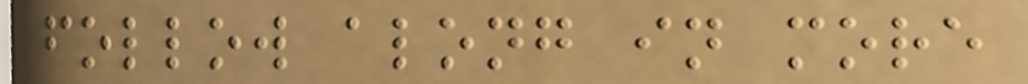follow along in more
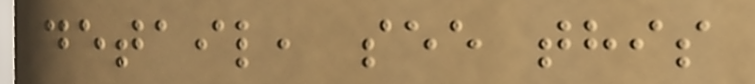detail, see this
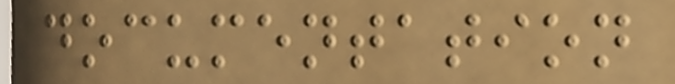documentation
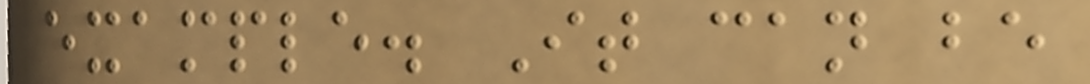example. It can be
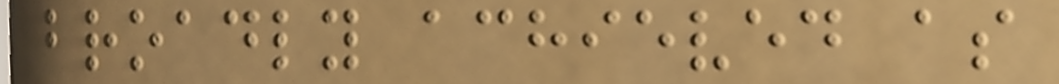broadly achieved as
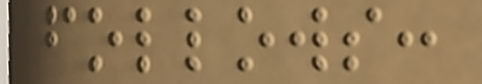follows:
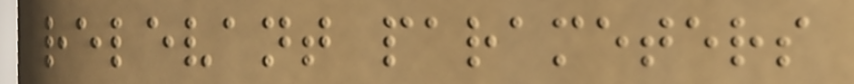relevant parameters
